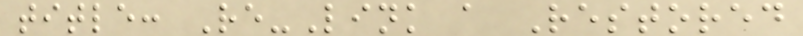title: Re-Link a Restored
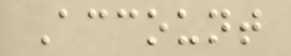Account
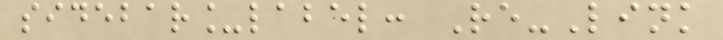sidebar_label: Re-Link
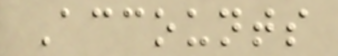Accounts
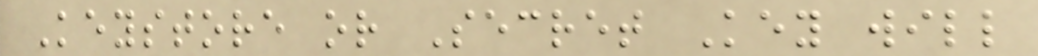Keystore or Secret Key will
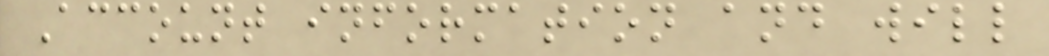Account information and will
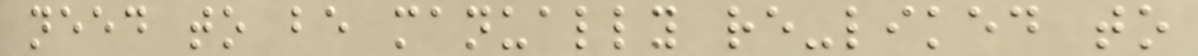need to be manually re-liked to
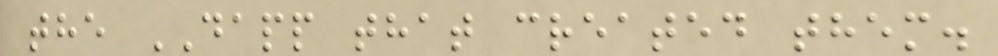the DAPP that created them.
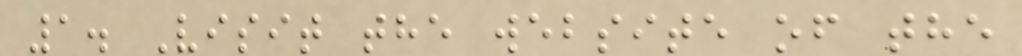1. Visit the website of the
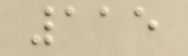115
